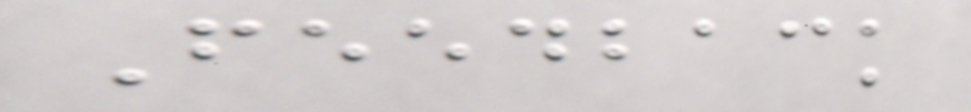Feedback
